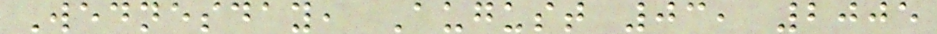Wednesday, August 03, 2005
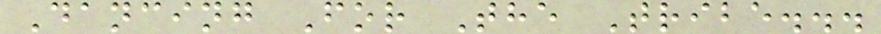Dancing For The Tribe...
